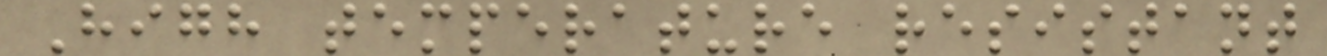High temperature resistant
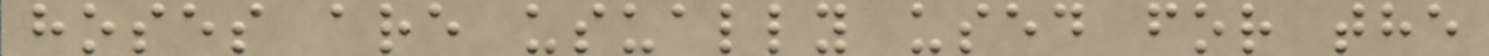hoses are usually used for the
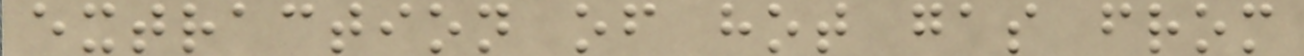extraction of hot gas from
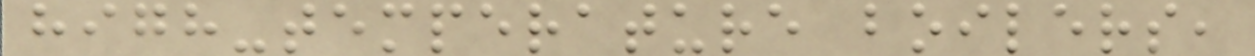high-temperature boilers,
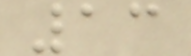13
